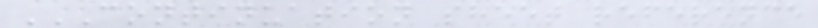CONTINUATION SHEET REFERENCE
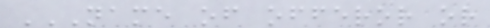NAME OF OFFEROR OR
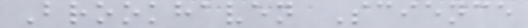Brookhaven Science
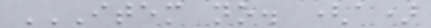ITEM NO. (A)
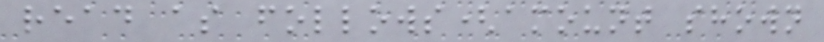read as follows(amount shown
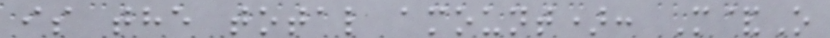is the total amount): M&O
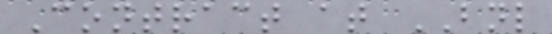Contract at BNL
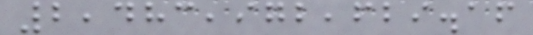2,483,972,629.16
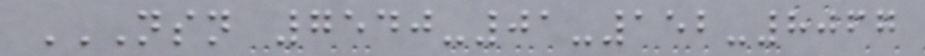NSN 7540-01-152-8067
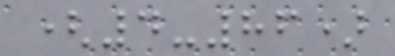(4-86)
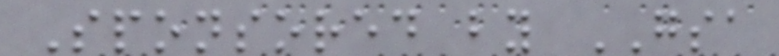Sponsored by GSA
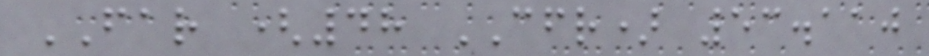FAR (48 CFR) 53.110
